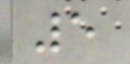5
